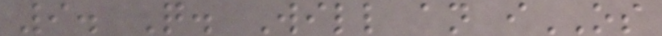9. Q. Will an iOS
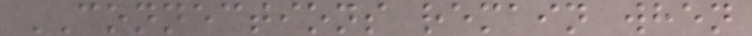CONNECTIONS remain when
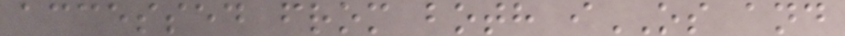accessed from both iOS and
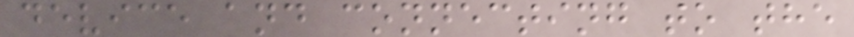device and connecting to the
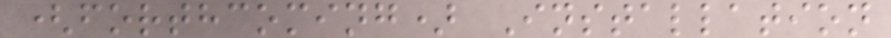(forthcoming) Installation
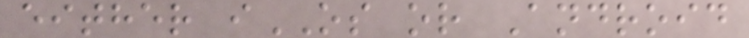either iOS or Android
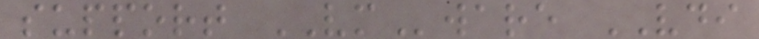support VMware VDI
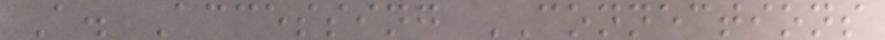A. Accessing CONNECTIONS
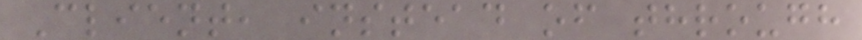Client, instead of through
